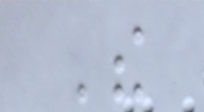The
